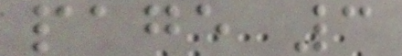page 3
